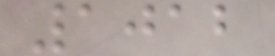1012
